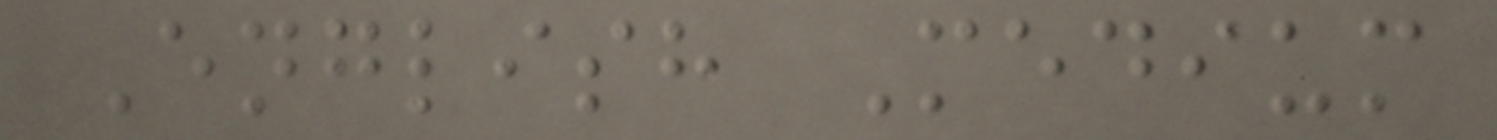English Medium
